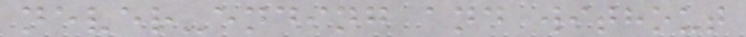never-ending and without
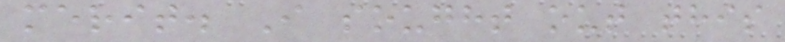merit. I sought out this
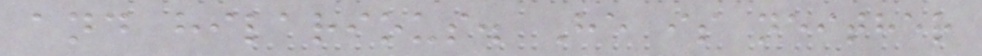and hilarious. He is neither
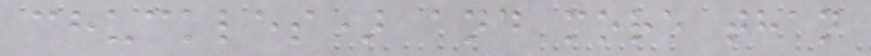chuckles) and more than
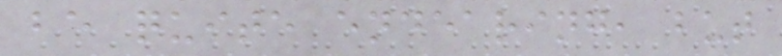be quite endearing, but
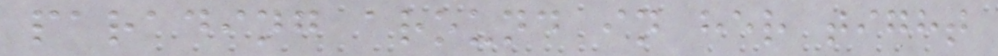parading around in her tight
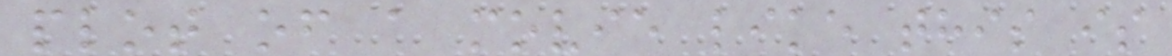plot of a movie like this is
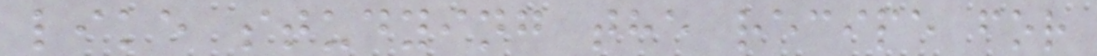like studying the recipe for
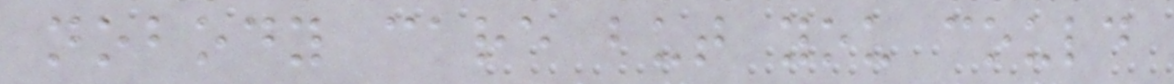nobody care but you could
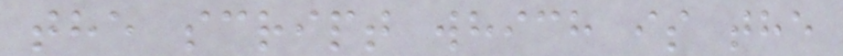the script which is the
